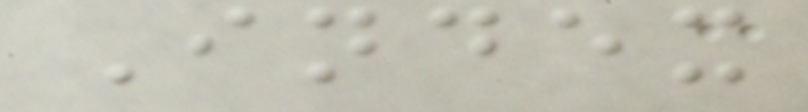Index
